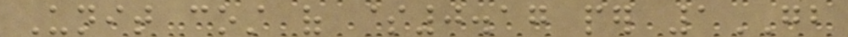Unit cost of $0.17 per 1GB
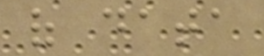of data
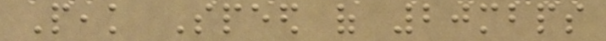Peak Speed of 20mbps
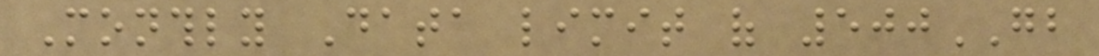Monthly Data limit of 500GB
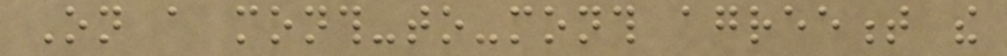On a month-to-month agreement the
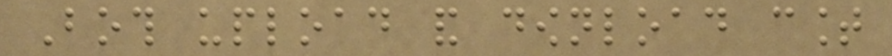Both upload and download count
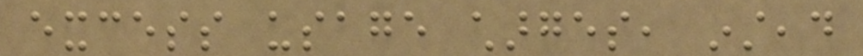excess usage charges, instead
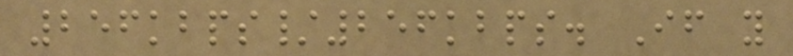256kbps/256kbps. If you
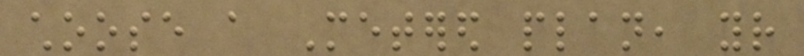choose a Metered plan, your
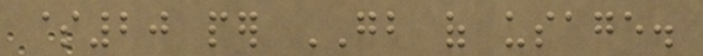$20 per GB of usage.
